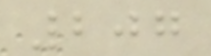207
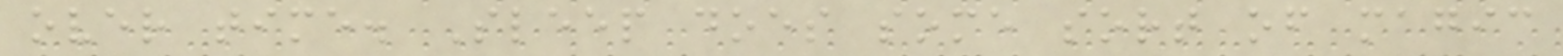over time. Sleep does some sort of magic
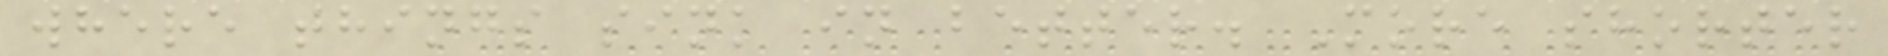where things sink in better. More shorter
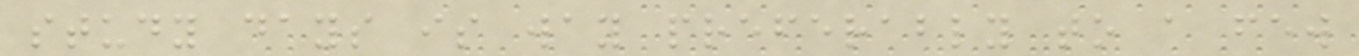study days is way preferably to a few
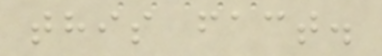this fact.
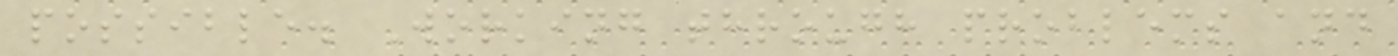possible. Working through problems and
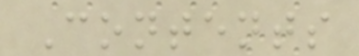Contents
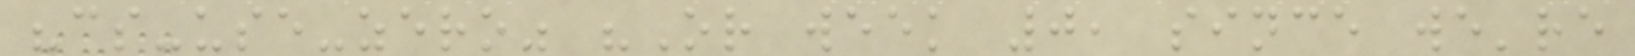"cs-use-zero" "Or week 0, since we're
